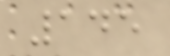145
